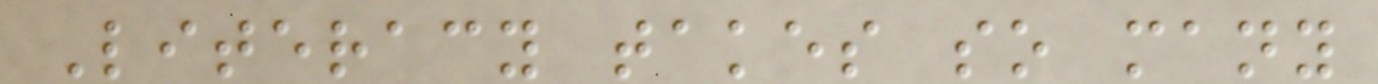Literacy takes so many
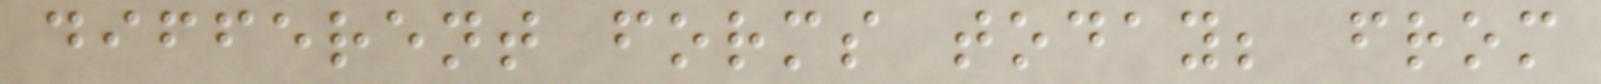different forms today; from
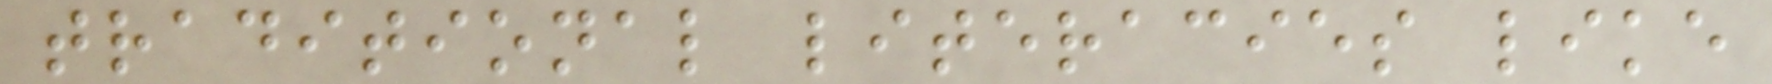traditional literacies like
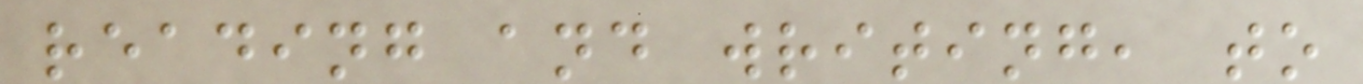reading and writing, to
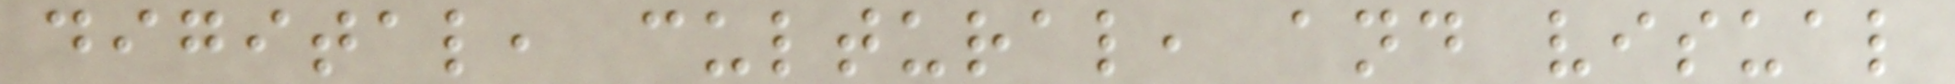digital, cultural, and visual
